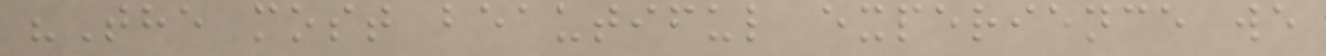"The most beautiful experience we
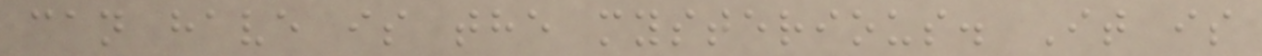can have is the mysterious. It is
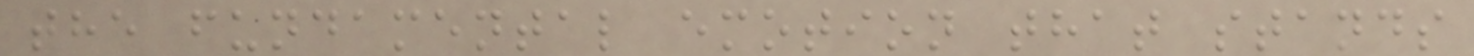the fundamental emotion that stands
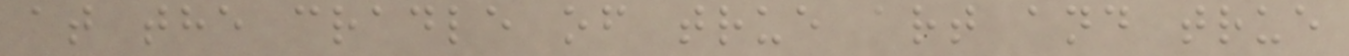at the cradle of true art and true
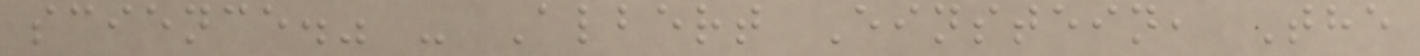science." - Albert Einstein, The
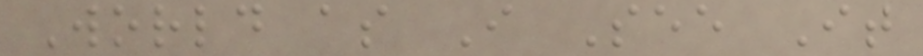World as I See It
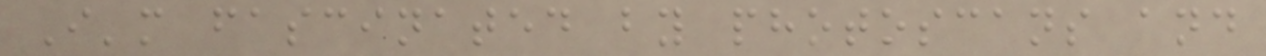I'm fascinated by photoscans and
